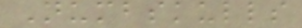Numbskulls
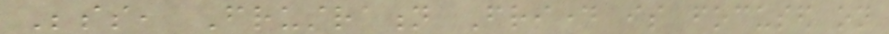Besides, Frustration Friday is focused on
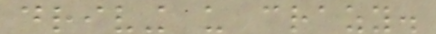driving us crazy.
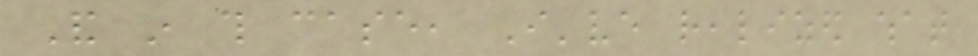And in this case, I've realized what
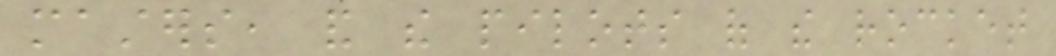masters, and the pilots of the rocket
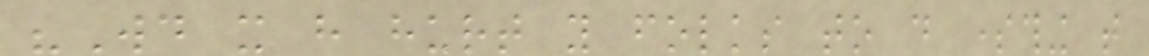"Would it have hurt you folks to do something that
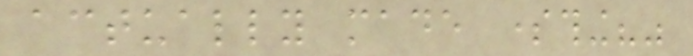actually made something?"
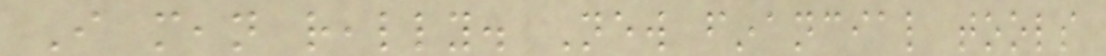I mean really. New financial tools
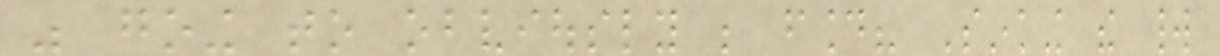was going to obviously be found? Sinking the world
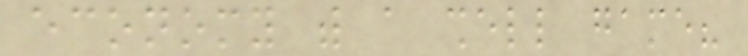economy with a shell game?
